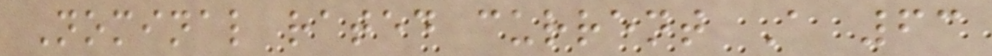Nominal rated current A 63
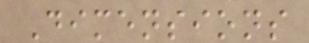Dimensions
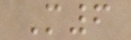M6
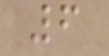6
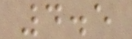4.5
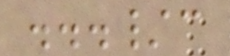.../c
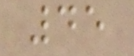45
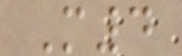M4
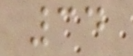34
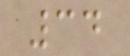34
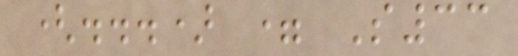(...) = S33
